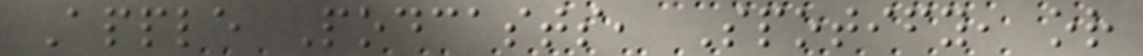Apple Podcasts, Spotify, or
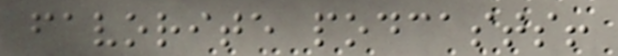favorite podcasts!
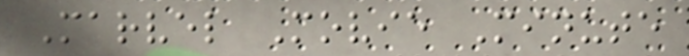Marvel Movie Minute
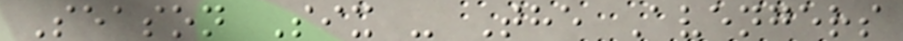Season Six - The Avengers
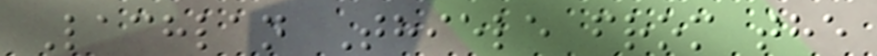Lachlan Thiele from the
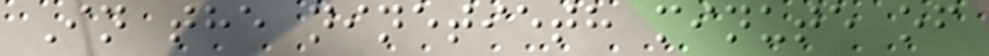In the ninetieth minute of
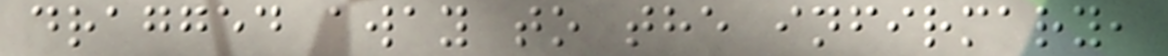dragged away to the infirmary,
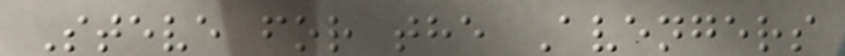Steve for the Avengers
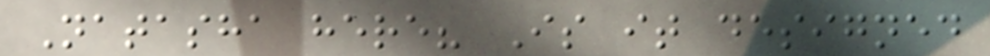Natasha here? Is it designed
